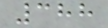388
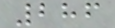286
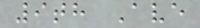9th Ave
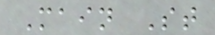Main St
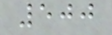500
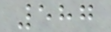587
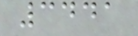3441
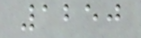1250
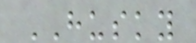HUSKY
